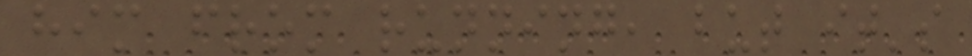him from running, but it's
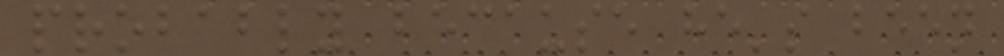probably because he's been
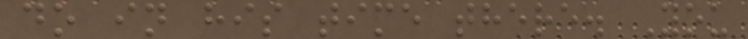do in his time there. You
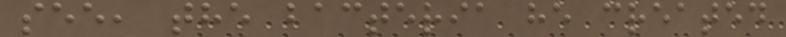see, the bacteria he created
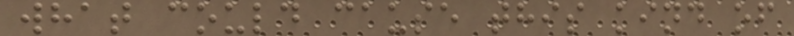what could cause this kind of
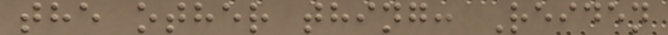the other thing: Reiden
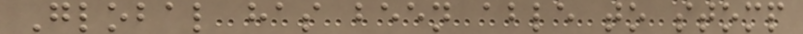Global has been able to stomp
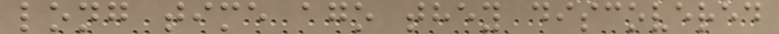long time ago they discovered
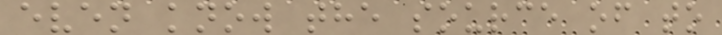even know the source of to
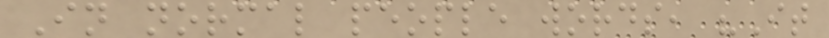In normal people words, "It
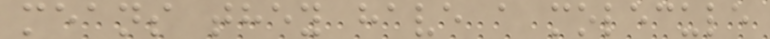means they have a molecule
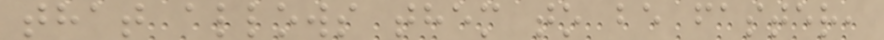that allows them to be faster,
